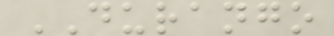DURANGO
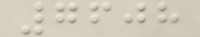7608
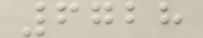6728
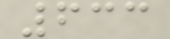633
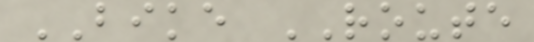BIKE ROUTE
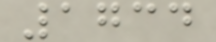1734
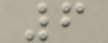6
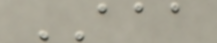AAA
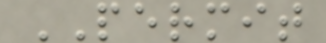PERMIT
